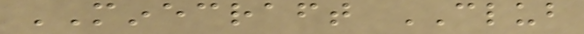MINECRAFT CLUB
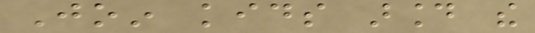Join kids around the
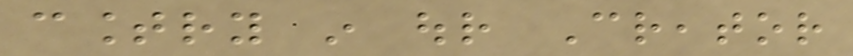country in our Creator
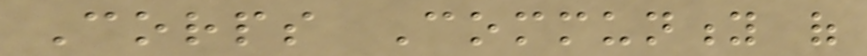Corps Community of
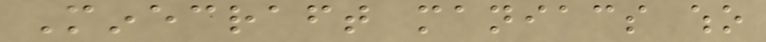Minecraft maniacs who
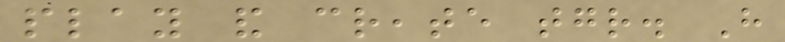play and create together. Have
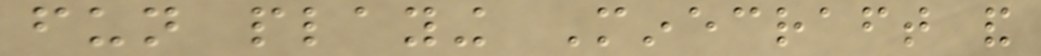fun playing Minecraft and
